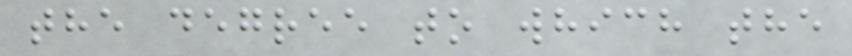the degree to which the
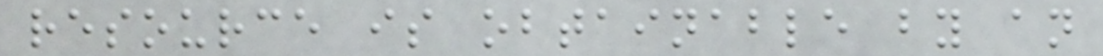resource is obtainable by an
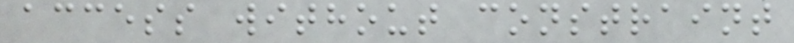access without constraint
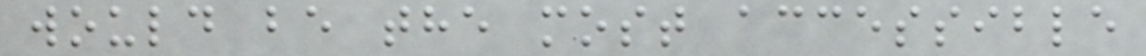would be the most accessible
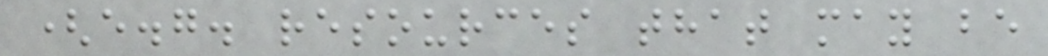(e.g. resources that may be
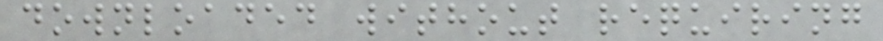downloaded without requiring
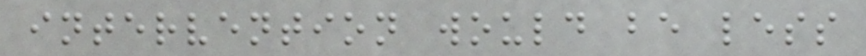intervention would be less
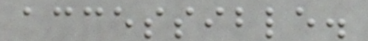accessible.
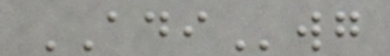ADIwg
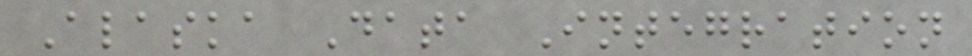Alaska Data Integration
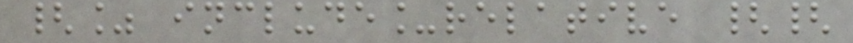{% include_relative {{
